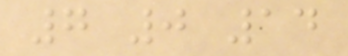7 0 14
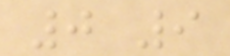0 9
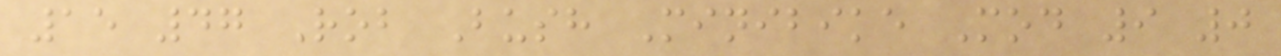15 47 Rob Bush Minibike Mod 9 0
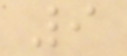9
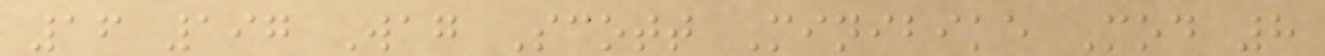16 197 Wag Scott Minibike Mod 8
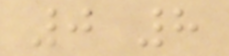0 8
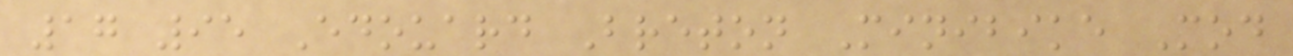17 95 Edouard Breton Minibike Mod
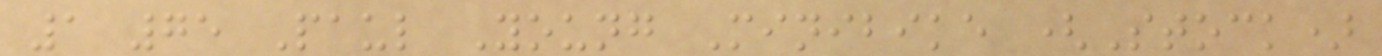1 75 Paul Young Minibike (Stock)
